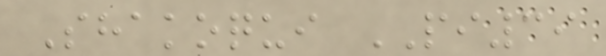Shakoqui PI39
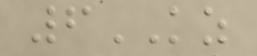6KZ
